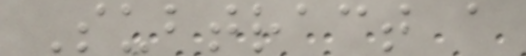Subtract a
